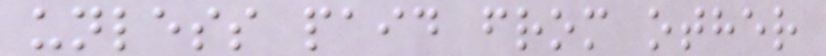unless paid from other
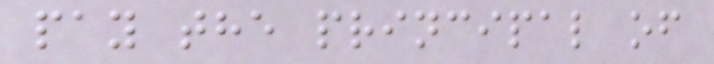pay the principal of
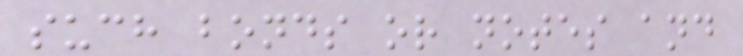such bonds or notes and
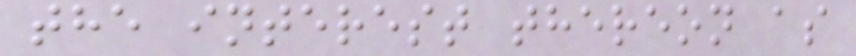the interest thereon as
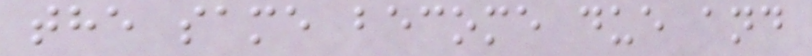the same become due and
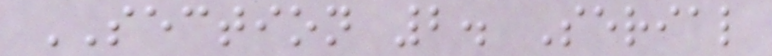SECTION 2. Serial
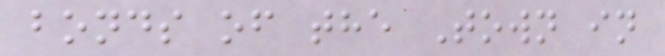bonds of the Town in
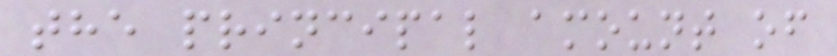the principal amount of
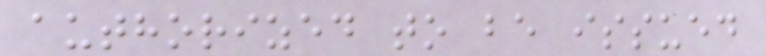authorized to be issued
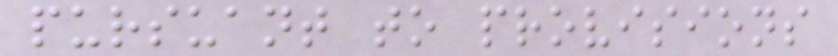pursuant to provisions
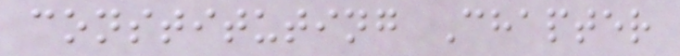constituting Chapter
